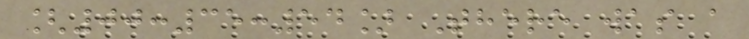[00:35:54] There was a
